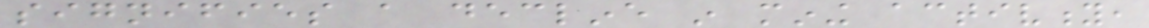signifies a decline in mining activity,
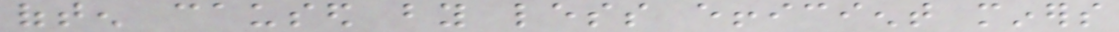often caused by less efficient miners
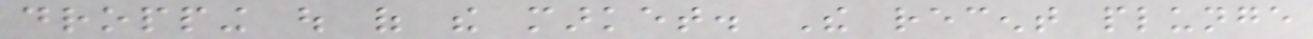dropping out of the market. The recent plunge
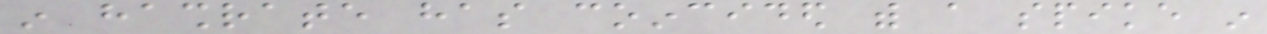in hashrate has coincided with a spike in
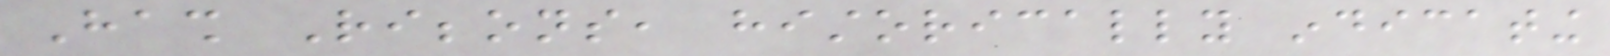Hash Ribbons, historically indicating
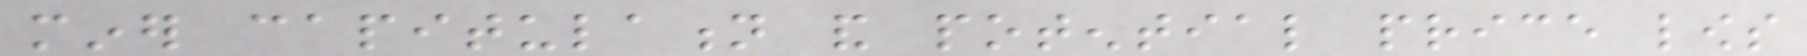miner capitulation and potential price lows
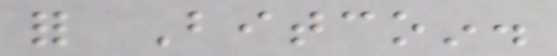for Bitcoin.
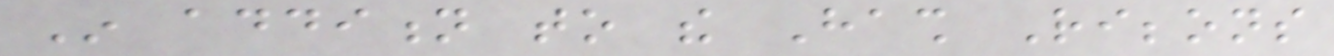In addition to the Hash Ribbons
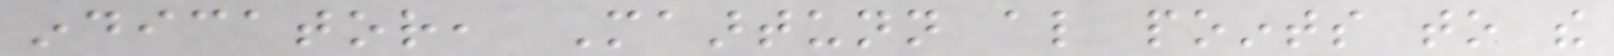indicator, Maartunn also points to the
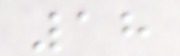18
